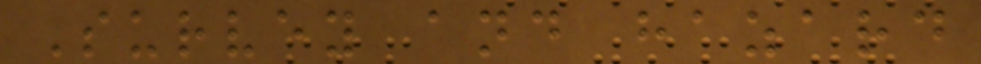Survey and hazard
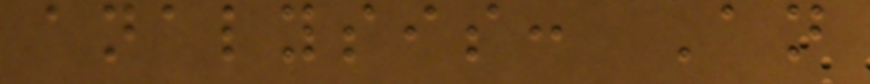analysis: An
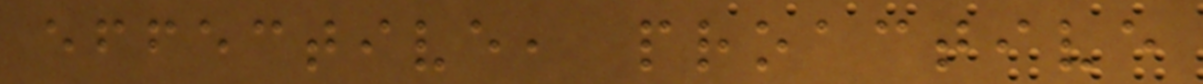effective, proactive
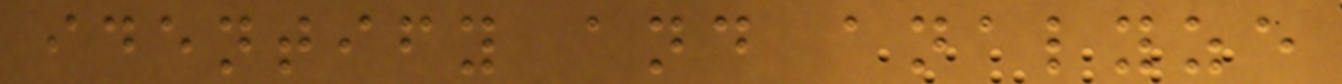identify and analyze
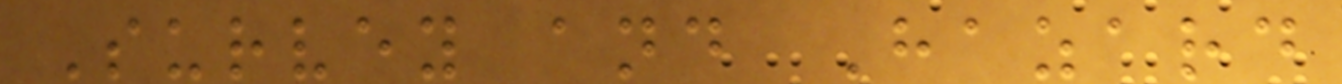Survey and Hazard
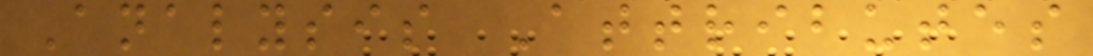Analysis Attributes
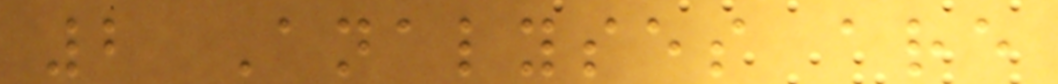2 Analyses are
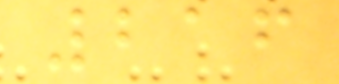216
